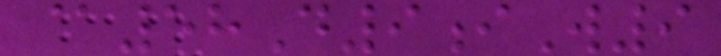@58D9iW9
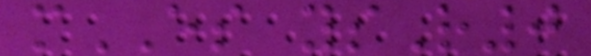mES ysR0
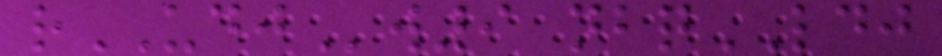rUDJw9 nbqLDJ
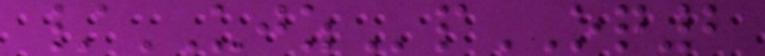/UJZpOQ2
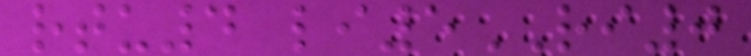rtu4 li5RI0
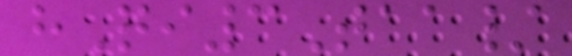hQi3Taa/
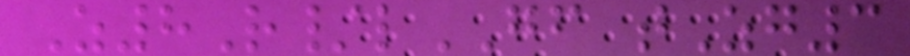Z8R/lGF tZg3
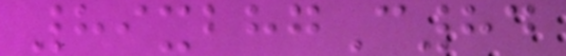89xbhgC84
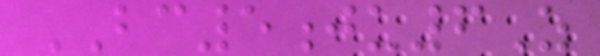BC5ju6Z
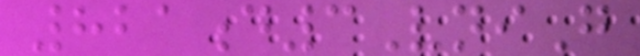821d3VniG
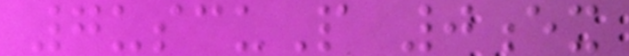7uscuP 0ex
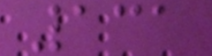131
